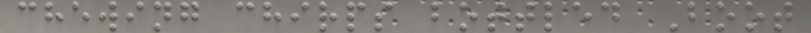chewing chirps bottled Boot
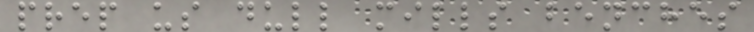prep us dull mills benches
